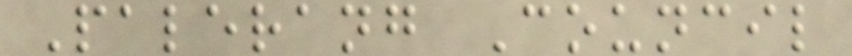Palerang Council
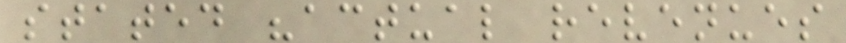stated "actual revenues
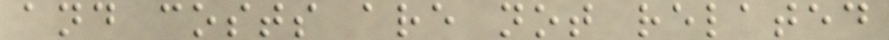and costs are not related
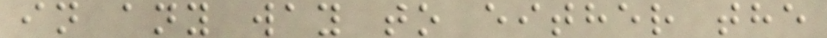in any way to either the
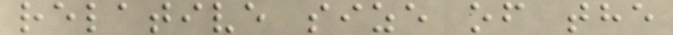relative size of the
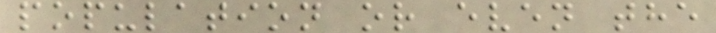population or even the
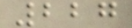227
